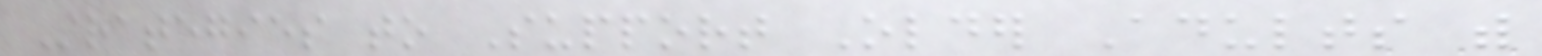Strategies to Support Older Adults with
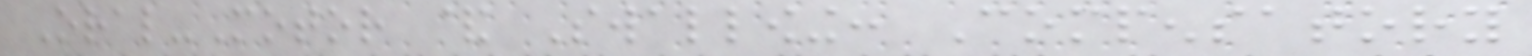Oral-Motor & Swallowing: Compensatory
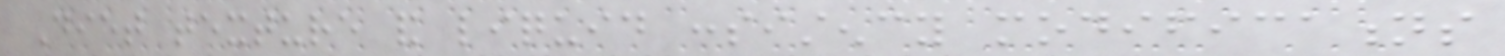Diet texture and liquid consistency modifications
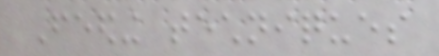Feeding techniques
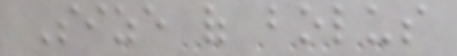Size of bolus
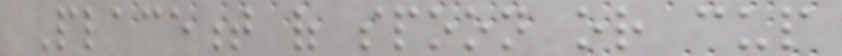Placement of spoon or cup
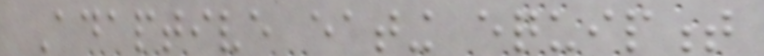Adaptive eating equipment
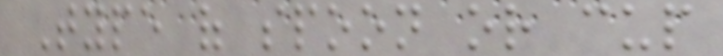Type of spoon or cup
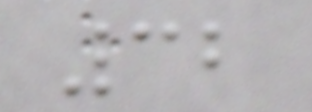32
